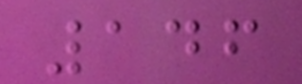146
